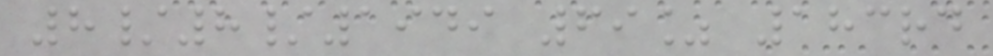8/8/1949 69% 183rd
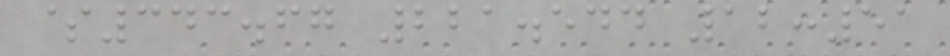$343.67 221.544 12:51
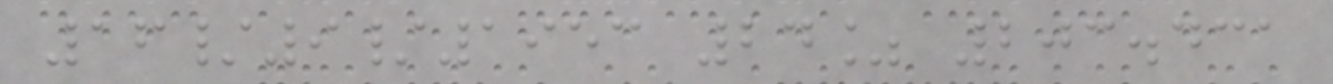16/9/1953 24% 203.431
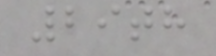29th
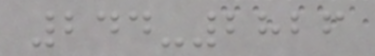244-2826
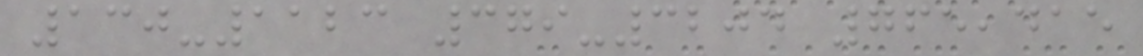130-1123 379-3204 765,415
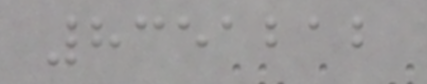8351212
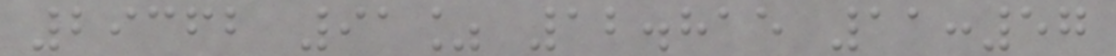29362 91% 12.815 11:57
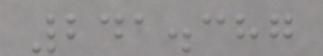241.387
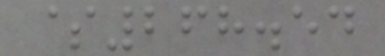$268.54
